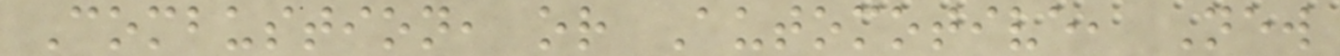Combustion, or Automotive, New
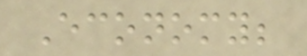Economy;
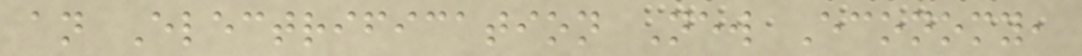an Electrification New Economy,
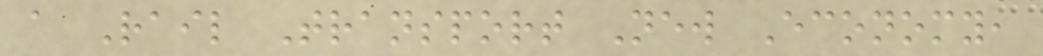a Rail Transport New Economy,
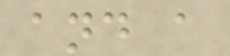and a
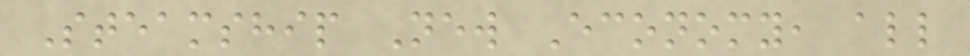Steamship New Economy, all
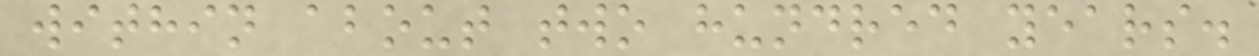within about two hundred years.
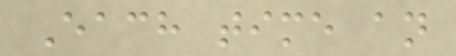Each time an
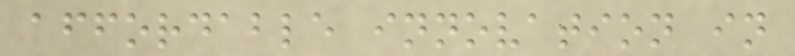affordable innovation in
